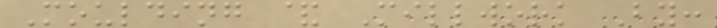Moulding & Millwork By:
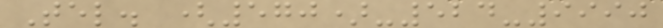Tel. (570)-524-9990
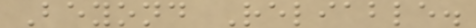Beyond Reliable.
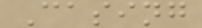Casing
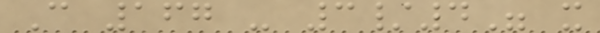C 167 - 3/4" x
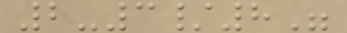2-3/8"
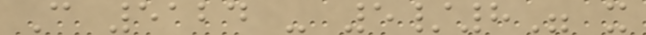C 5124 - 5/8" x
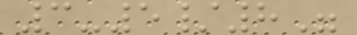3-5/8"
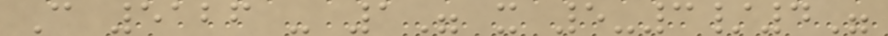C 5126 - 1" x 5-3/4"
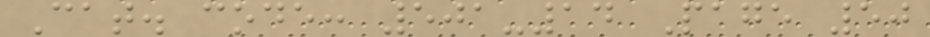Cat. code: 501-14 Page 50
